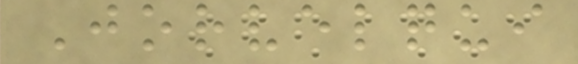Jorvelqui
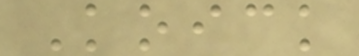Koick
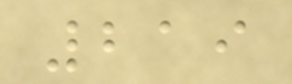219
